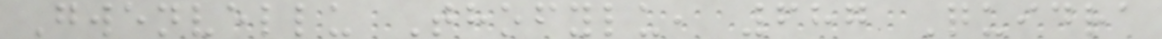Gwenvellu Thofylu, 687 Quidra
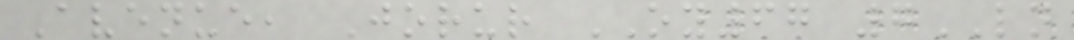Avenue, Jorur OY67 7LN
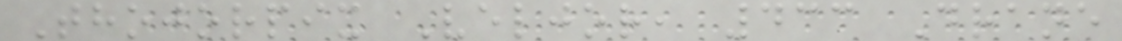Thojorpix Veljor, 433 Drane
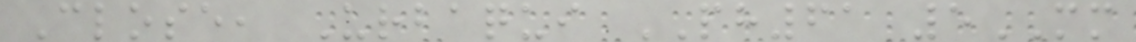Close, Urbaqui PH61 5MM
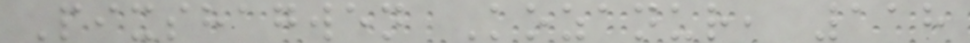Pixshagwen Kozanur, 118
